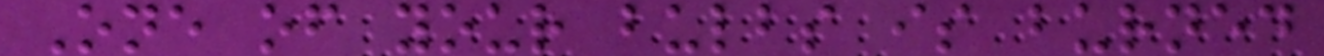One of your bulbs is burned
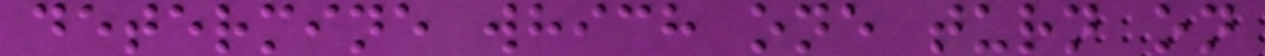determine which one turn on
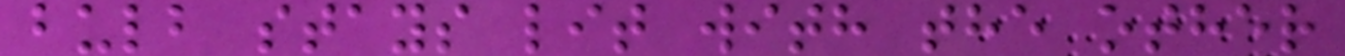bulb stays lit with the other
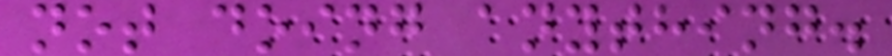not doing anything.
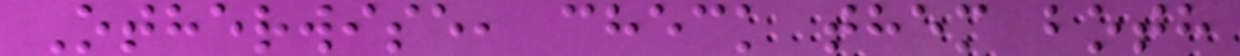Otherwise, check them both
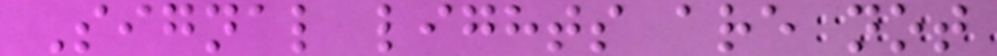Signal lights are not
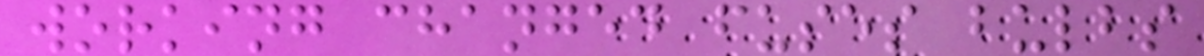working changed fuses bulbs
